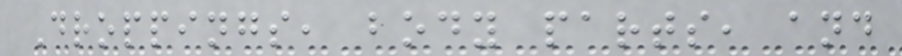Droppings, body parts, and
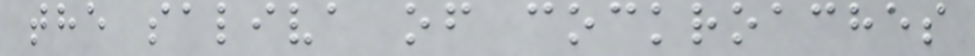the saliva of cockroaches
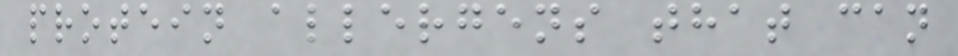protein allergens that can
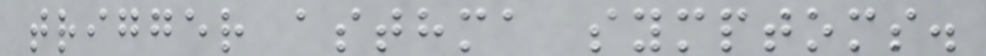trigger asthma symptoms.
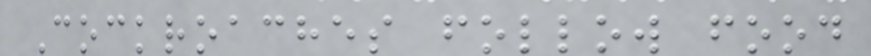Cockroaches follow food
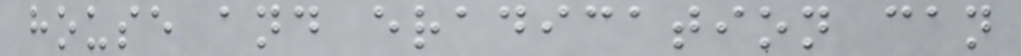house and eradication can
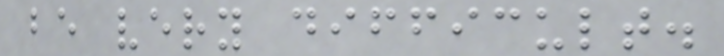be very difficult.
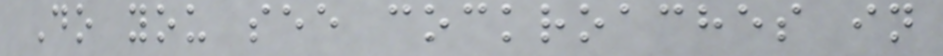Do you see cockroaches in
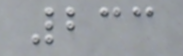233
